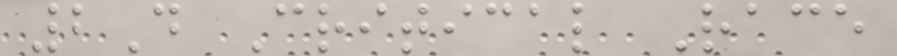2D Critical Race
